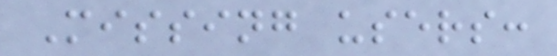Missing users:
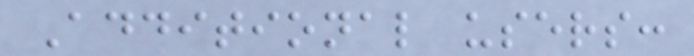Additional users:
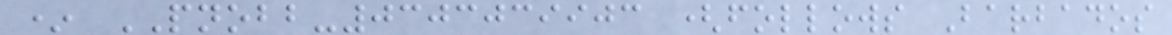* PNOBB-0303039903 (follows Barbados
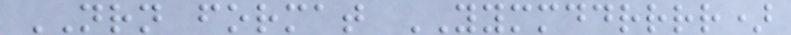NRN format YYMMDDRRRR)
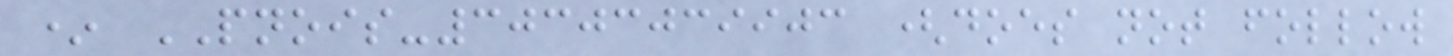* PNOIS-30303039903 (does not follow
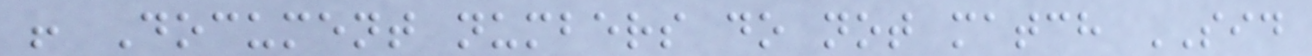! Document numbers do not match SID
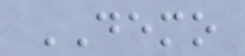DEMO
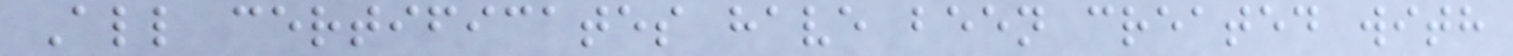All certificates have been created with
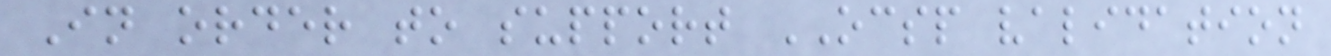In order to support OCSP validation
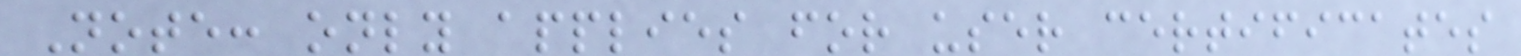Note: only applies for user certificates
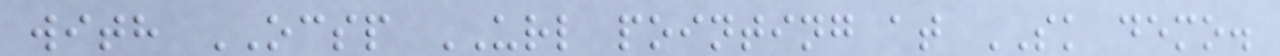with OCSP URL pointing at SK demo.
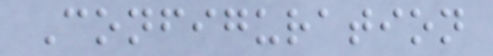Configuration
